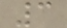3
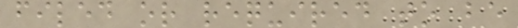filed or required to be
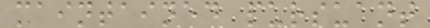maintained pursuant
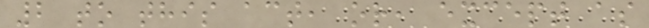2 to this act, or, except as
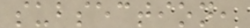subsection,
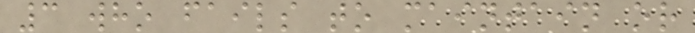3 who fails to maintain or
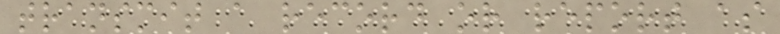transmit a record or report as
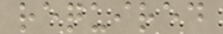required
